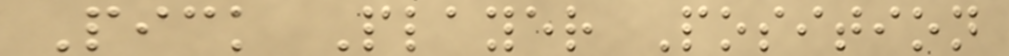Pick Player Position
